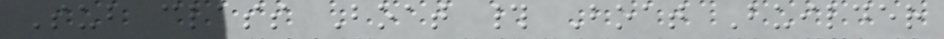Sub class Boat # Boat Builder
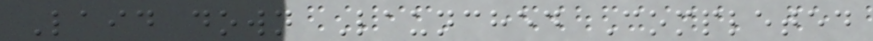Laid down Launched Completed
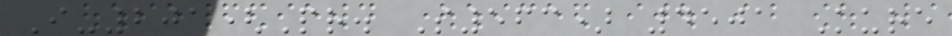I-201(Pr. S563) 4501 Kure
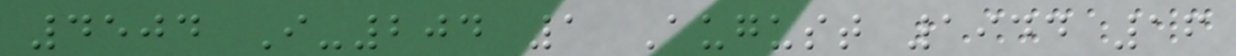4504 I-204 1 August 1944 16
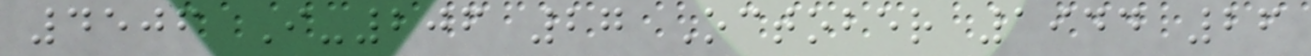4506 I-206 27 October 1944 26
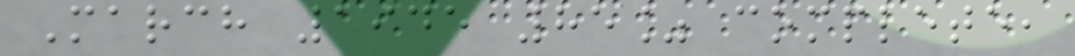March 1945 85% complete,
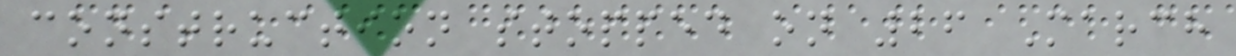construction stopped on 26 March
